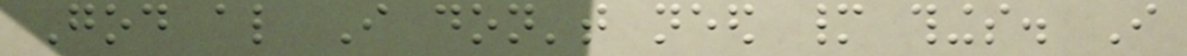God also I don't need many things. I
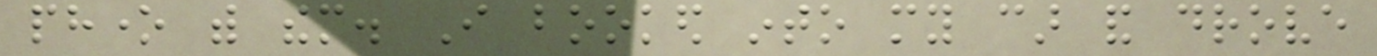phone with them. I booked into my car and drove
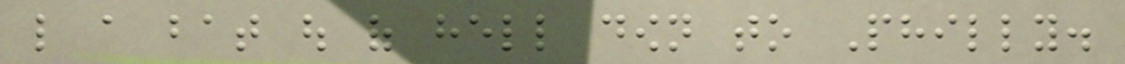like a bat out of hell down to Philly.
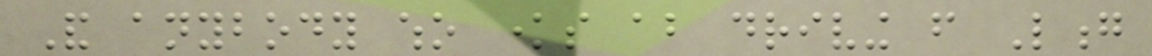And anybody who knows about driving from Long
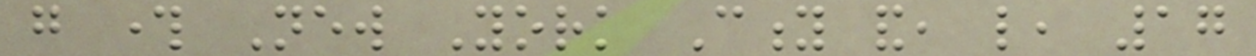go through New York City and, like, 17
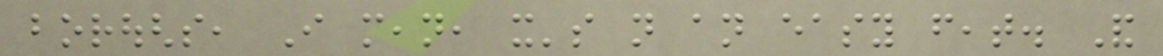boroughs, I mean, it's not an easy feat. And
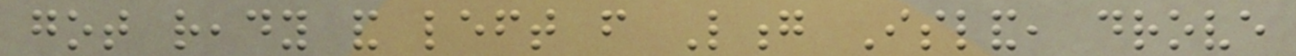got ready and left from Long Island, drove
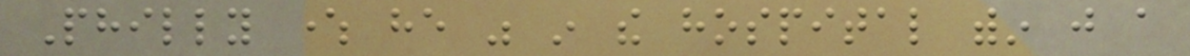Philly where he was in the hospital within just a
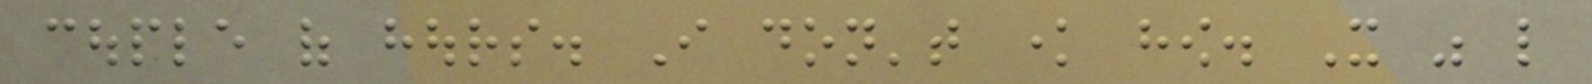couple of hours. I don't know how. It was like
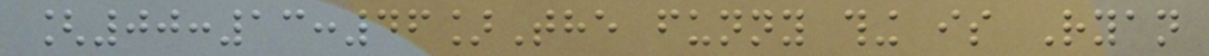[00:13:46]The funny thing is Ryan
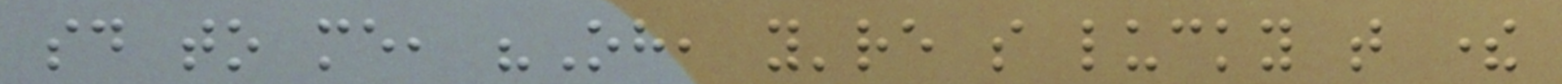said to me, "Oh, you're so lucky that there
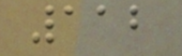112
